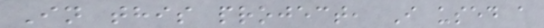In this project, I used a
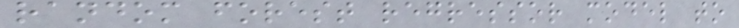random forest regressor model to
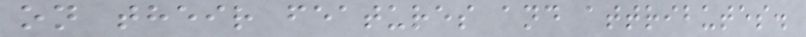on their features and attributes.
